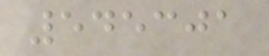545301
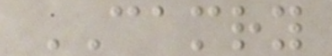CAMRY
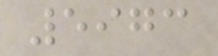5973
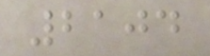2104
